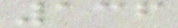136
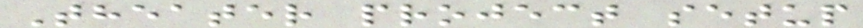Theater project setup
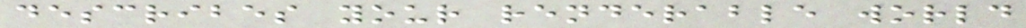describes your renderable world
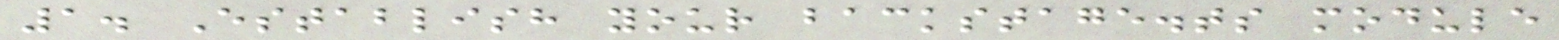1. Establish your backstage.ts module
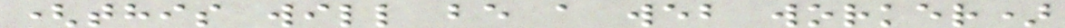(this will be a web worker)
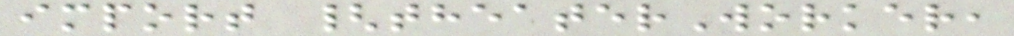import {theaterWorker,
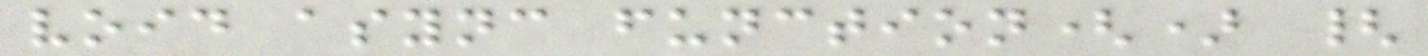void async function() {
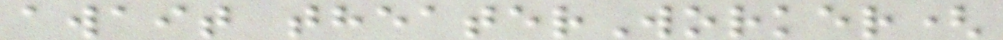await theaterWorker(
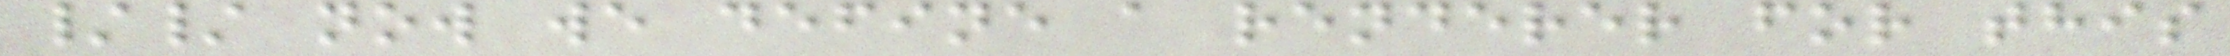// now we define a renderer for this
